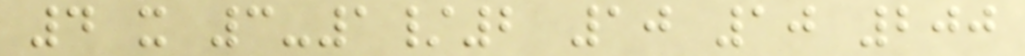4 x 3-1/2 10 10 200
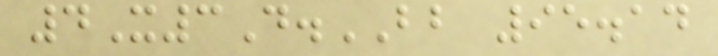4X3D.BB 95.14
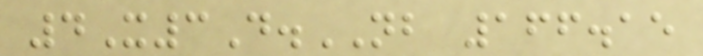4X3D.NB 166.15
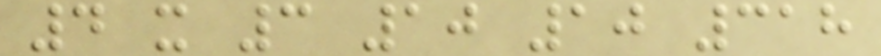4 x 3 10 10 318
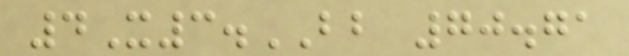4X3.BB 70.71
